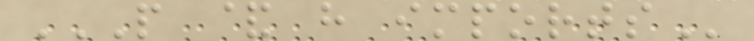P & H IMPORTS
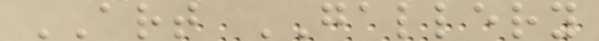ART GALLERY
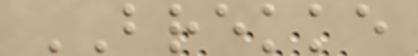BREKKE
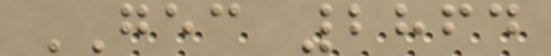GEC 2864
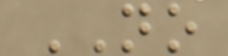NO
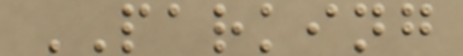PARKING
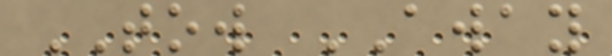TOW AWAY
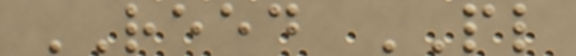REED PL
